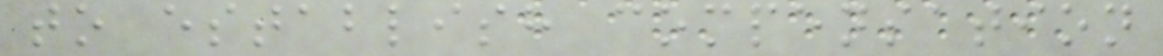to establish compensation
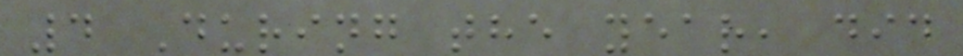4 During the year, did
